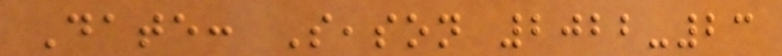Date: Season 2022-23
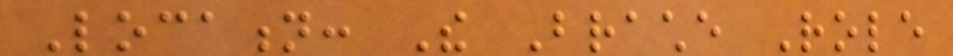Location: The Brache Role
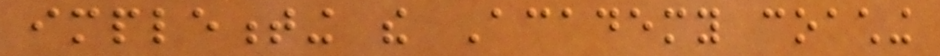implementing the Academy coaching
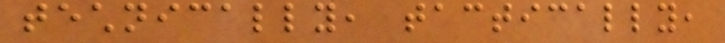technically, tactically,
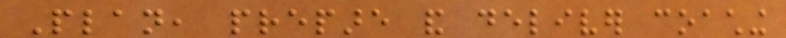Plan, prepare and deliver coaching
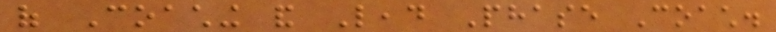of Coaching and Lead Phase Coach.
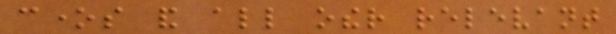cones and all other relevant
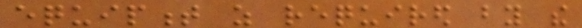equipment as required by the
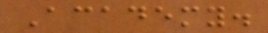Academy.
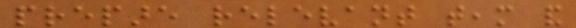prepare relevant team and
